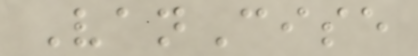VanCise
